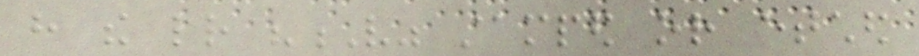have the letter "V" stamped or etched
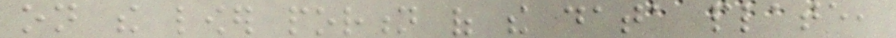on the lower portion of the data plate,
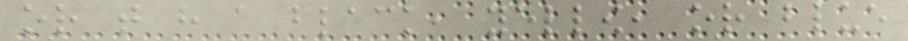or that have a black, yellow, or blue
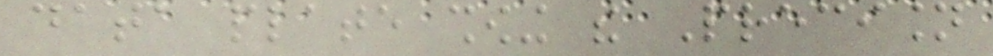data plate showing the Precision
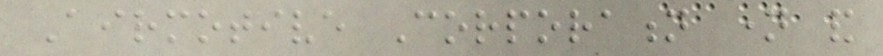Airmotive Corporation name and
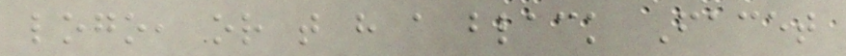logo, or that have a black Facet
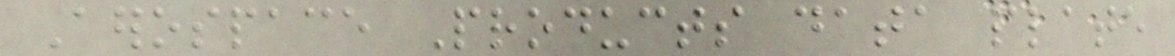Aerospace Products data plate
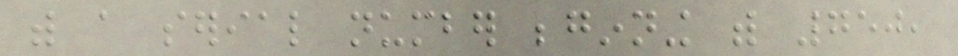with a serial number beginning with 750,
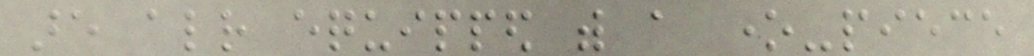are already equipped with a one-piece
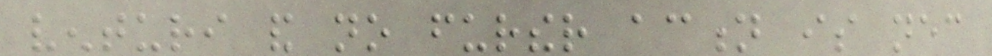venturi and no further action is necessary
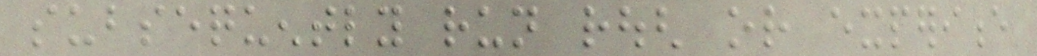subsequently run rough or experience
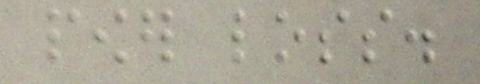power loss.
